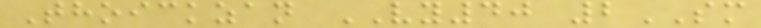Thoickzan VY40 2SM
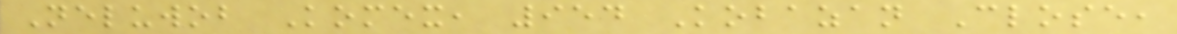Neluwob Komex, 954 Kobazan Close,
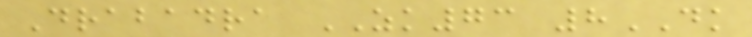Drabadra ZK73 8DK
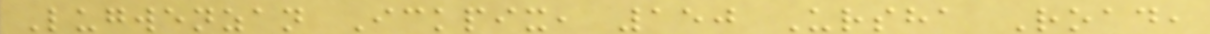Lugwenzan Ickpix, 150 Ursha Road,
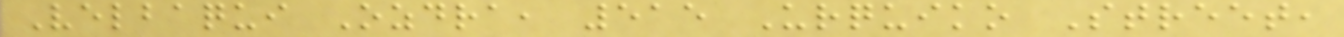Velbaqui Ozdra, 515 Urquiko Street,
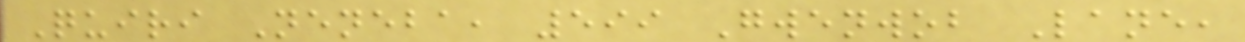Quiri Neneba, 599 Gwenwob Lane,
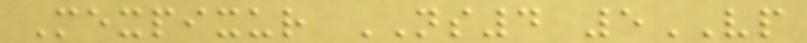Mexpixur NS4 5VP
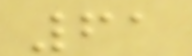61
